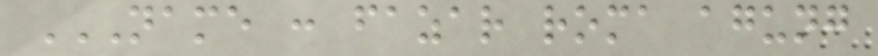NAME : FAZAR ROMA AGUNG
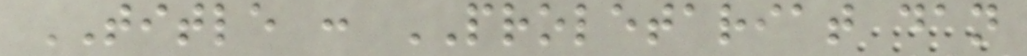TITLE : PROLETARIAT dan
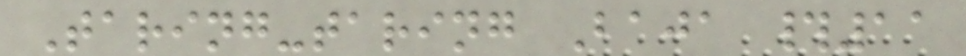Taring-taring Baja #11
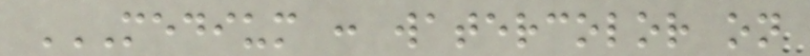MEDIUM : WATERCOLOR ON
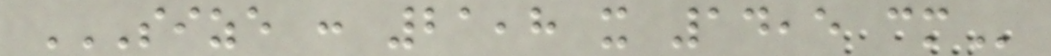SIZE : 21,8 X 14,5 CM
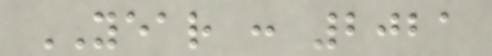YEAR : 2021
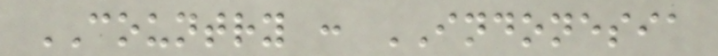COUNTRY : INDONESIA
